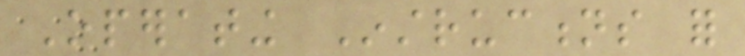Operating Instructions for
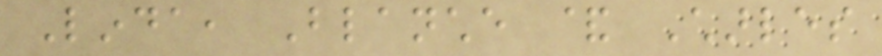Linda, Blanche & Charles
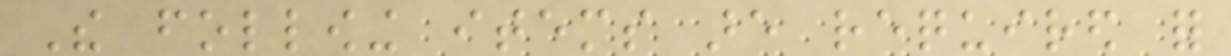The following items are required for
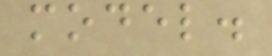model.
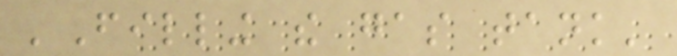'Filling the gas tank'
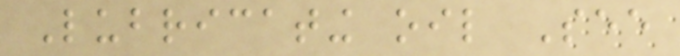Lubricating oil See
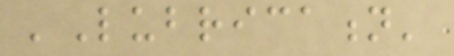'Lubrication'
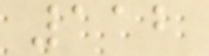112
